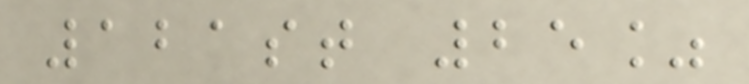121st 25%
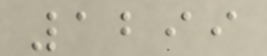1299
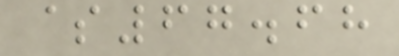$67.68
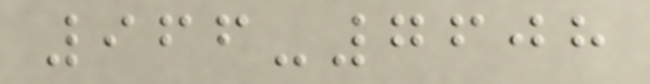966-7608
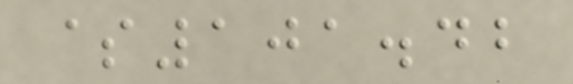$101.42
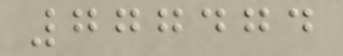777474
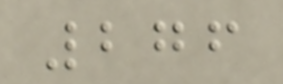276
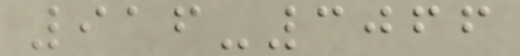916-3066
